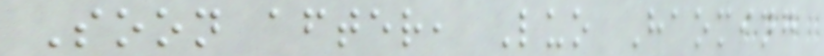Soon after, Luo Haoming
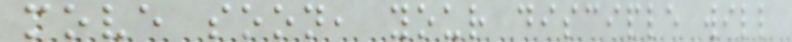move soon, your disciple will
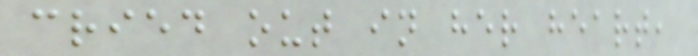cried out in her heart,
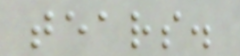tears.
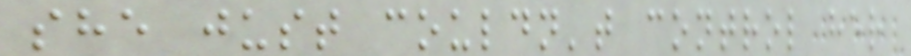she just couldn't control her
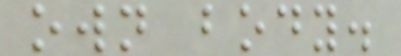own body.
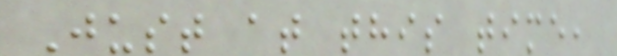Just at this time,
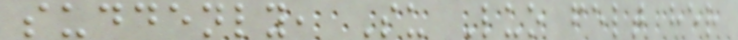suddenly, Su Luo felt her
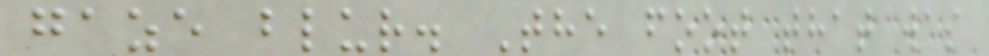gaze blur. The foot that was
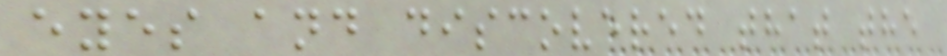eyes and discovered that the
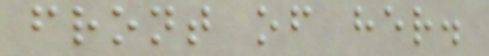front of her.
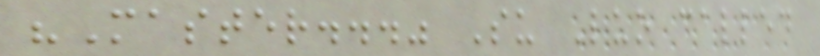"Master..." Su Luo called
